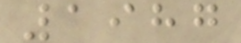1987
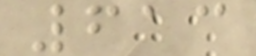613
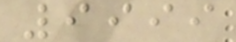9999
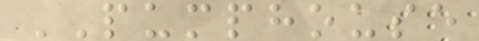PUMPHOUSE
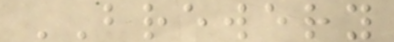BREWERY
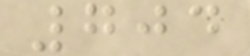704
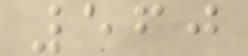560
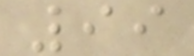99
